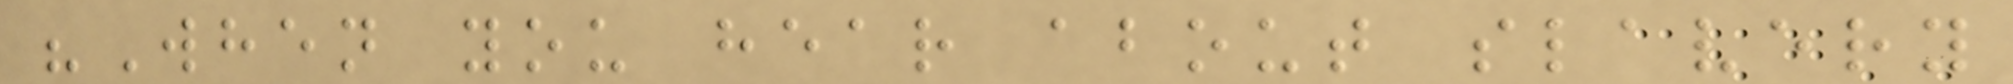"When you hear about slavery
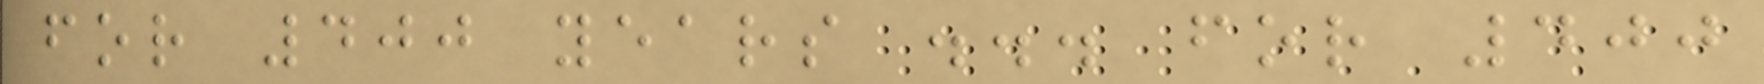for 400 years ... for 400
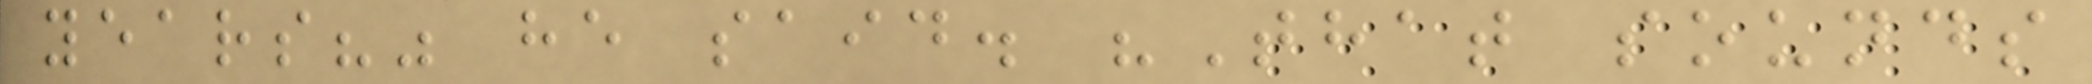years?" he said. "That sounds
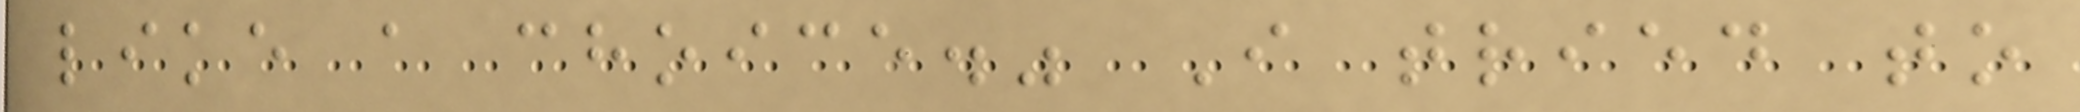like a choice." I tried to
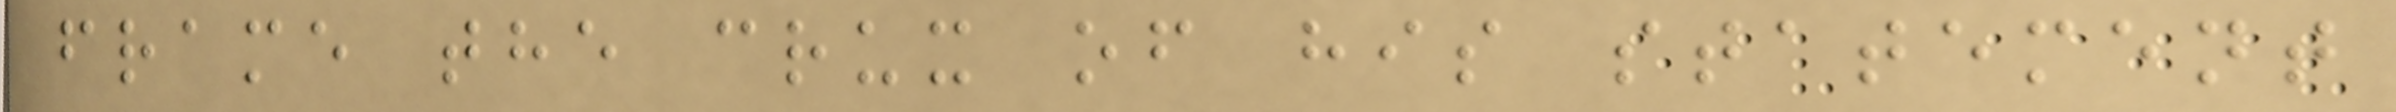frame the crux of his statement
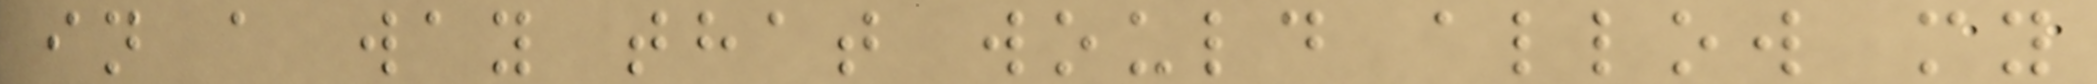in a way that would allow my
